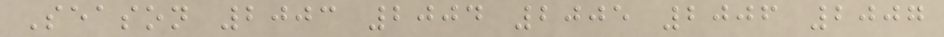Season 2003 2004 2005 2006 2007
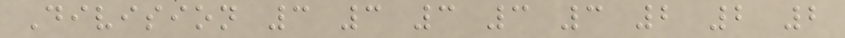Division 3 3 3 3 3 2 2 2
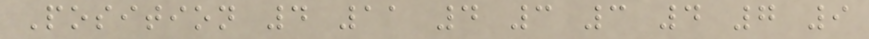Position 4 11 4 3 3 4 7 9
